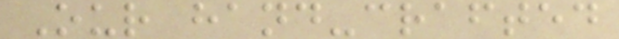Our hand-crafted
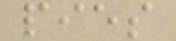pies
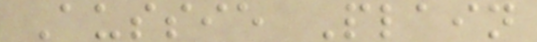Aussie Plain
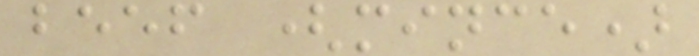beef (mince)
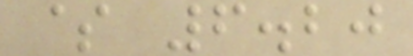$ 6.20
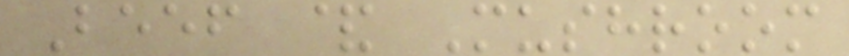Beef & Mushroom
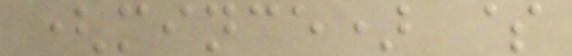(mince) $
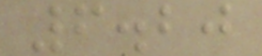6.20
